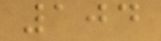104
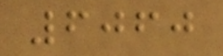6060
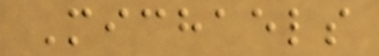Michaels
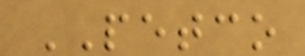PETCO
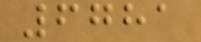6781
